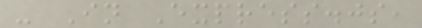- In Express.js,
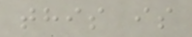this is
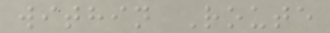within Route
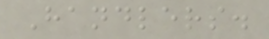Handlers.
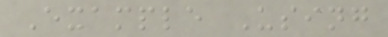Example Using
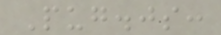Pug.js:
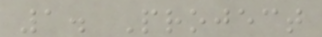1. Project
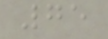75
